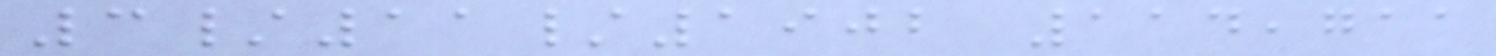3/11/1902 114,711
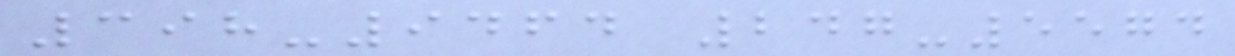398-9464 247-5574
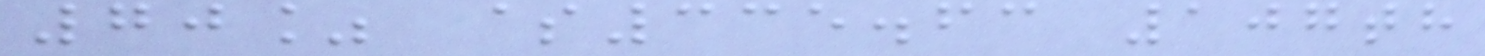70% $335.63 107th
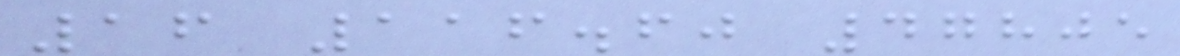16 116.60 47805
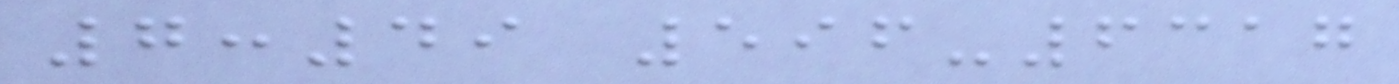7:49 596-6317
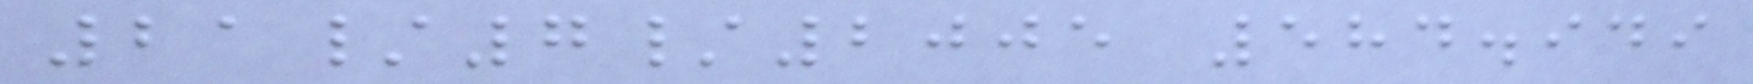21/7/2005 584.949
